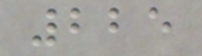225
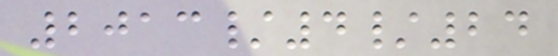2013/4/24
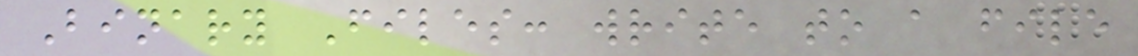Binary Files: write to a file
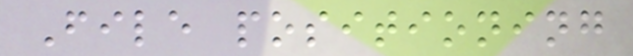File positioning
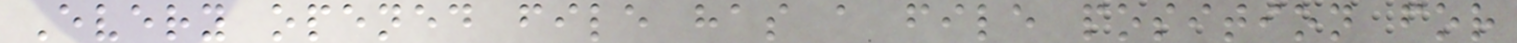Every opened file has a file position for
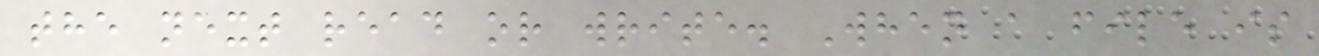the next read or write. When a file is
